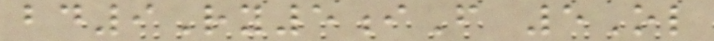bd9Ry5iF 5Ol
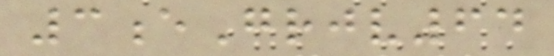3eGrjv64
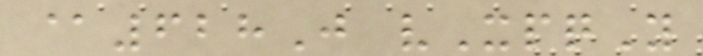@628J vXpqY
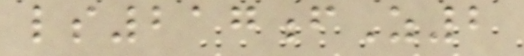ls217fZ2
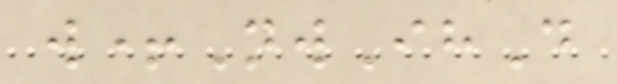w+NwIhD
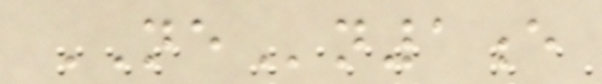NEn1e
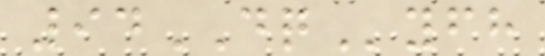94DQyfh
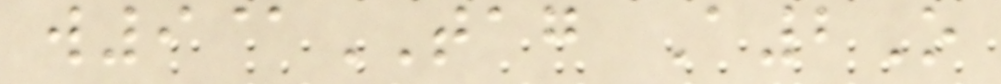w9@TAG A2O
